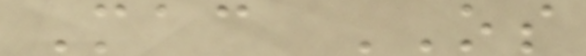Mac OS
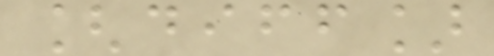[diff]
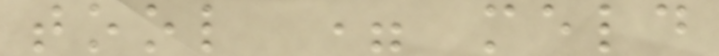tool = meld
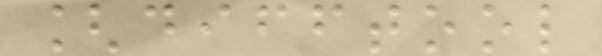[difftool
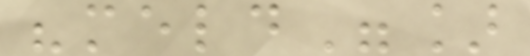"meld"]
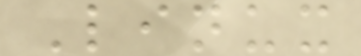Linux
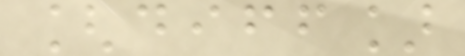[diff]
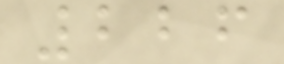226
